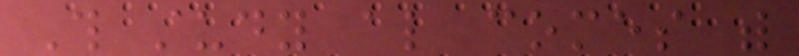This study also comes with
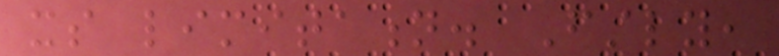its limitation. Firstly,
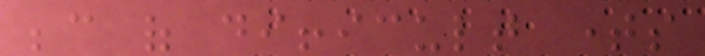because of difficult times
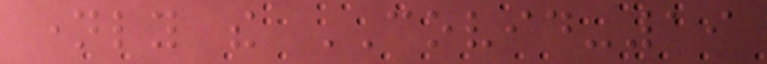namely the COVID-19
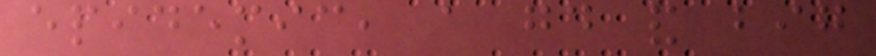epidemic, a good and big
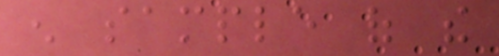enough sample of the
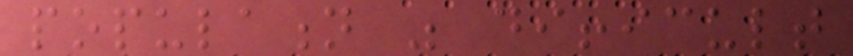population was difficult
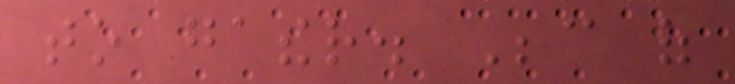to gather. Because of
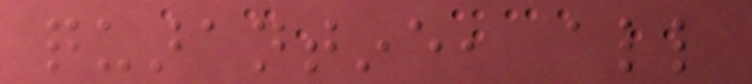quarantine, all
